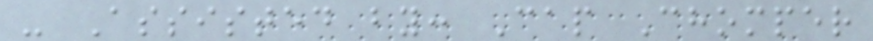- Assisted by: Cap Chomper
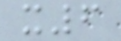x6
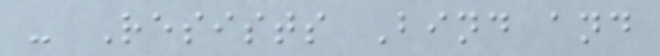- Resists Bind and
